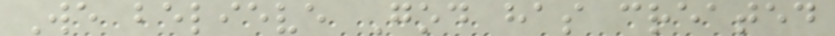We believe God has created
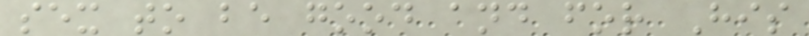sex to be good and for His
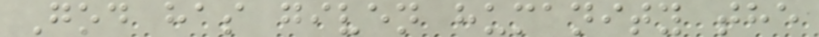God has given humanity the
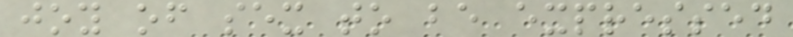joy of sex to be expressed
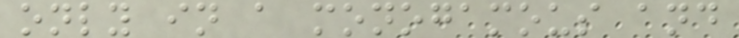only in a monogamous and
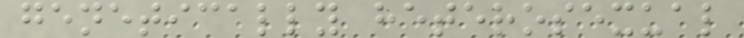genetically heterosexual
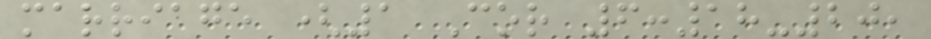marriage (1 Cor 6:18-20,
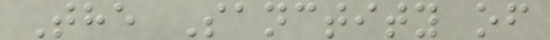The Sanctity of
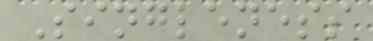Singleness
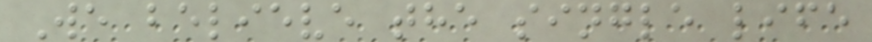We believe the single life
